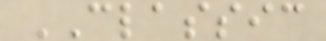CLASSIC
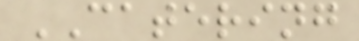CATERING
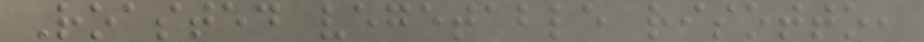Roasted vegetable risotto,
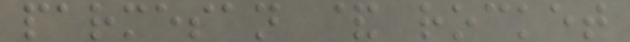parmesan & rocket
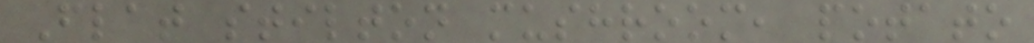Flat stilton mushroom, potato
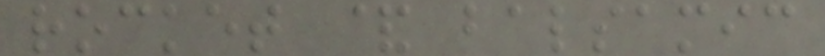rocket & balsamic
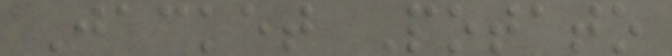Jacket Potato
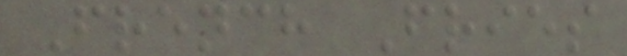French Fries
